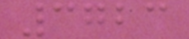3723
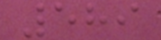589
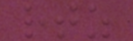rtz
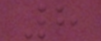8
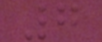7
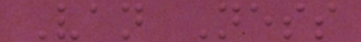Van Ness
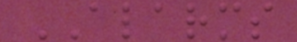ALARMS
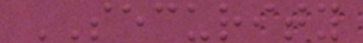SECURITY
